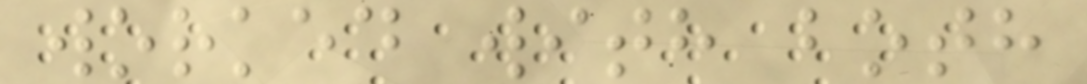worked with both
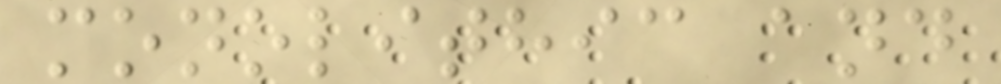monolithic and
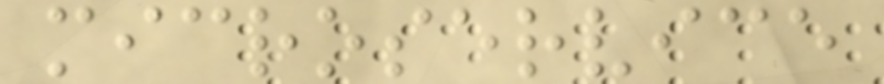microservice
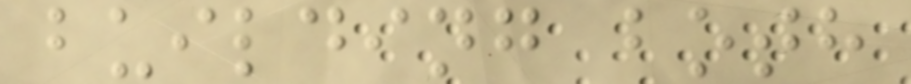building both
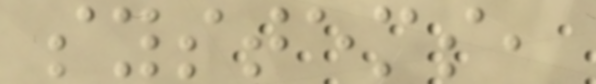systems,
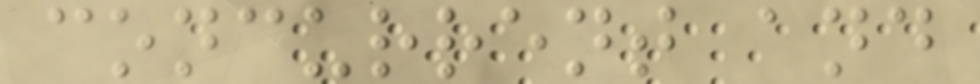concurrent and
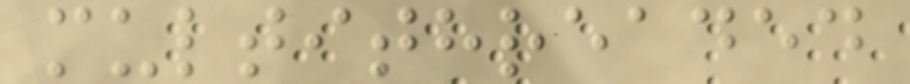multithreaded
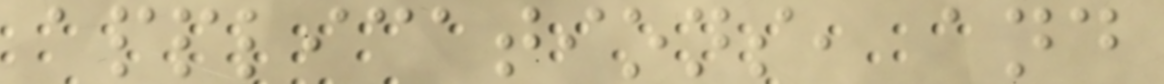applications, and
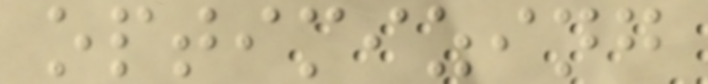optimizing
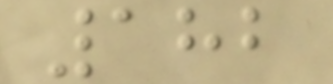182
